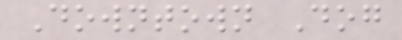Downtown Dog
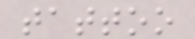tattoo
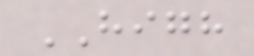HIGH
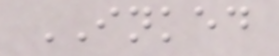INKED
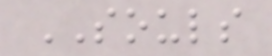SOULS
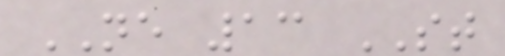NE 13 ST
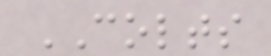COLTS
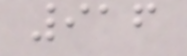916
